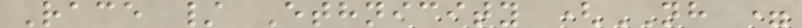Race / Ethnicity (NH =
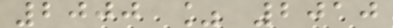2000 % 2010
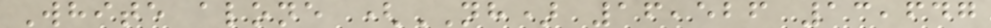White alone (NH) 16,526 13,647
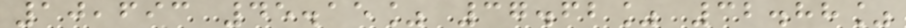10,693 45.15% 37.62% 32.88%
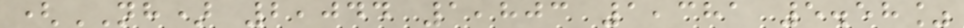(NH) 2,044 1,803 1,381 5.58%
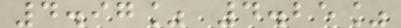4.97% 4.25%
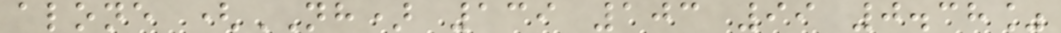alone (NH) 139 103 99 0.38%
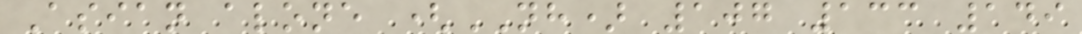Asian alone (NH) 107 133 149
